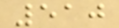510
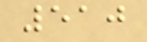510
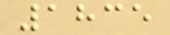1835
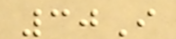30I
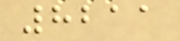8211
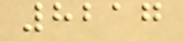8217
